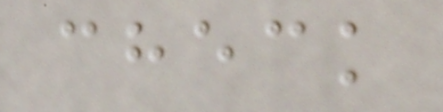check
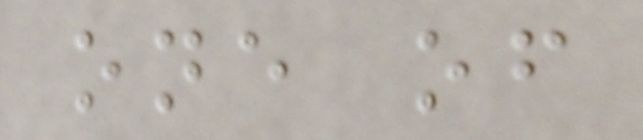one of
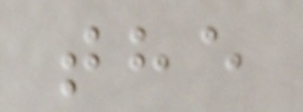the
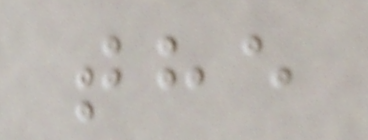the
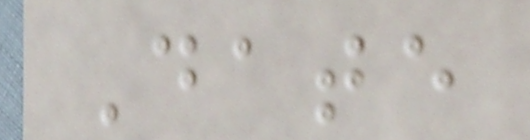Date
